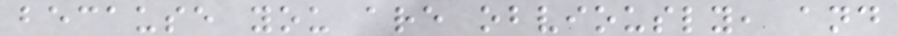because you are obviously, and
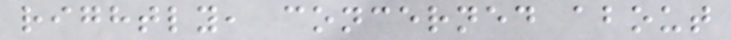rightly, concerned about
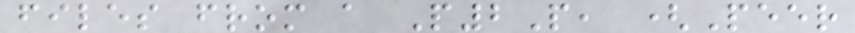files from a P2P, (Peer
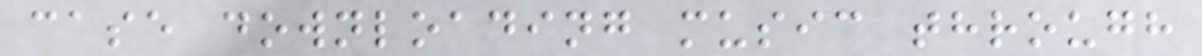case downloading music through
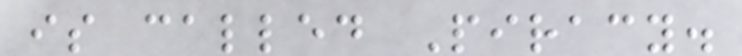is called Piracy.
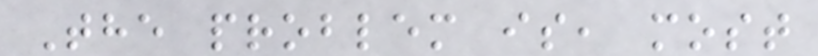The problem is, most
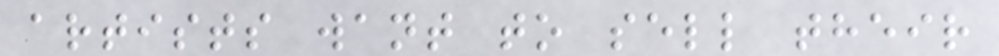artists want to sell their
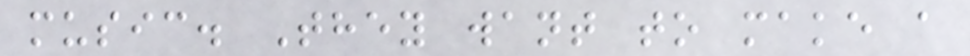music. They want to make a
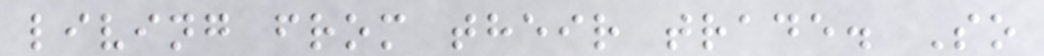living from their trade. So
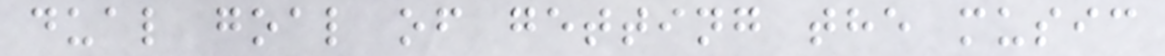dual goal of getting the music
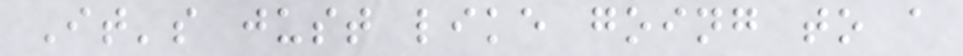It's just like going to a
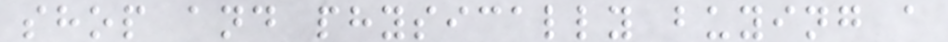shop and physically buying a
